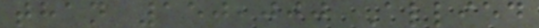than 150,000 Allied
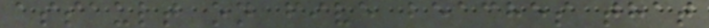assault on five beaches that
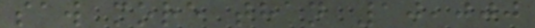saw more than 10,000
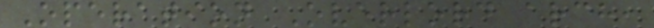Operation Overlord arch,
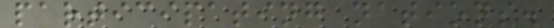participating nations.
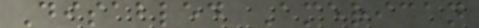Disabled American
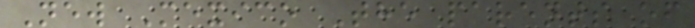New Mexico The parents of
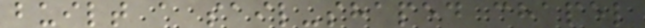built a sail-shaped chapel
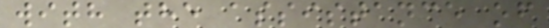with the assistance of
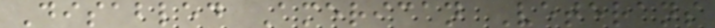Disabled American Veterans
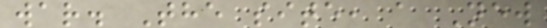war. The site, a New
